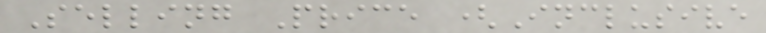Selling Price (Inclusive
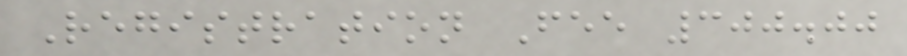Registration Fee 300.00
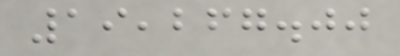19,267.00
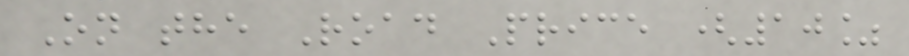On the Road Price (10%
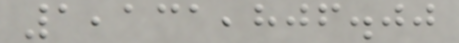1,131,806.00
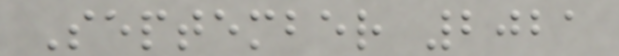September 2021
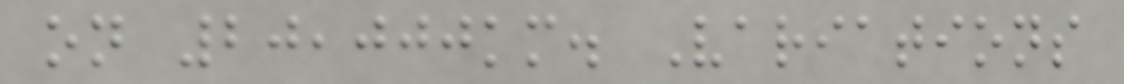on 20,000km. Variations
